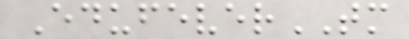EdufeverTM
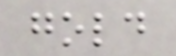gold
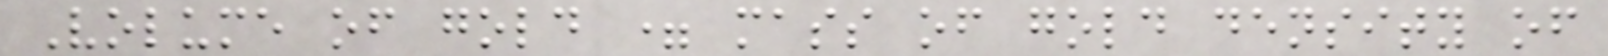Volume of gold = mass of gold density of
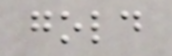gold
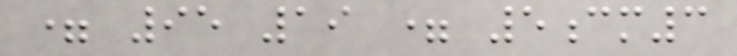= 95 19 = 5cm3
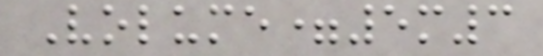Volume=5m3
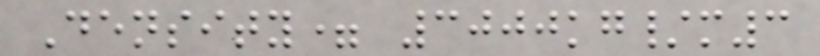Density= 3000kg/m3
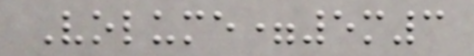Volume=5m3
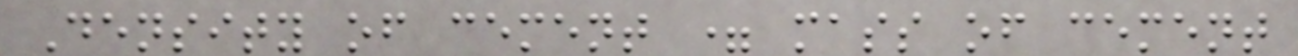Density of cement = mass of cement
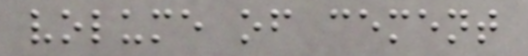volume of cement
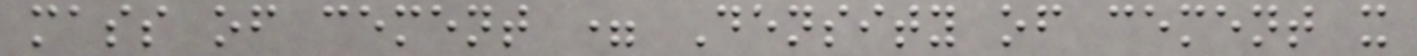mass of cement = Density of cement x
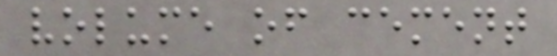volume of cement
